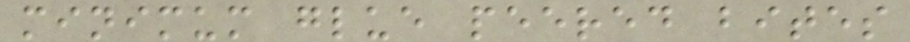minimum glue peered bites
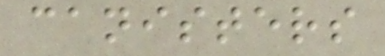canisters
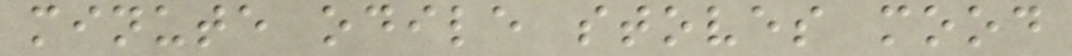minute odile stoves mood
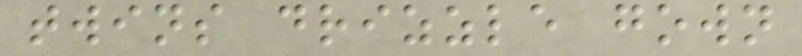twins drizzle gown
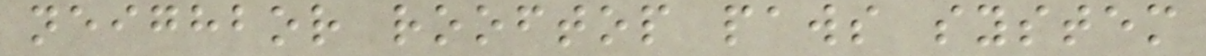neighbor rooftop paws system
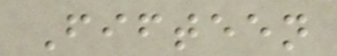Fifteen
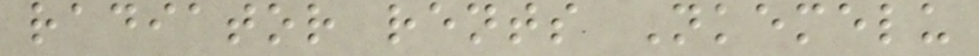radiator rents Nkemelu
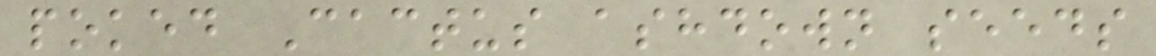poked Cactus ashdown seeds
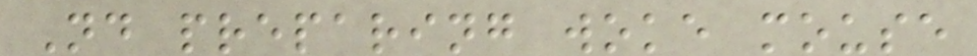Nd preparing woke mouse
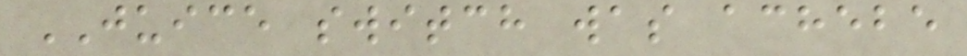JUICE switch was achebe
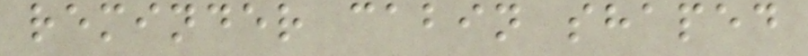reminder cabin shaped
